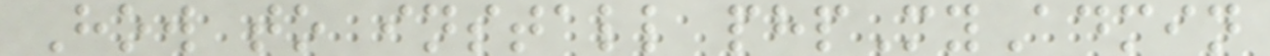How to install phpMyAdmin
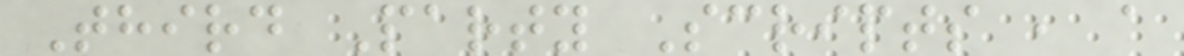Third Party Scripts , a
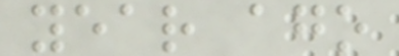year ago
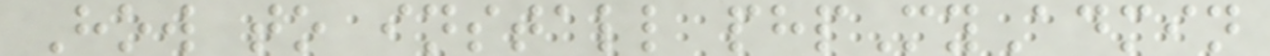How to install phpMyAdmin
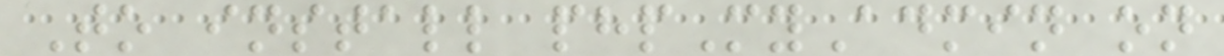To install phpMyAdmin on
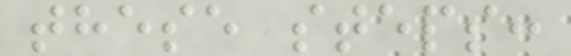these steps:
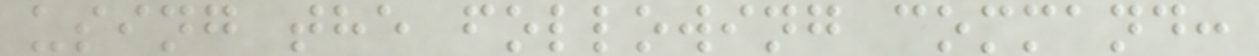using the following command:
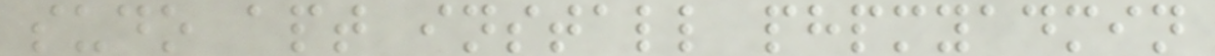sudo apt install phpmyadmin
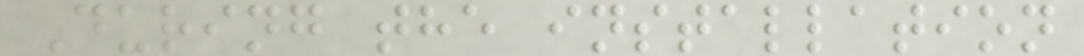During the installation
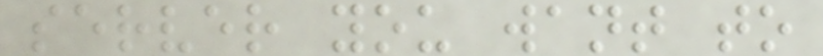server you want to
